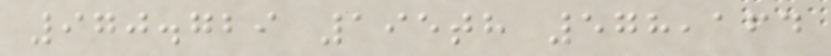970.729 195th 578,164
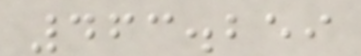463.259
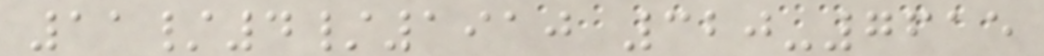11/4/1910 320-7615
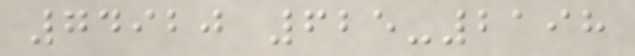74920 625-2198
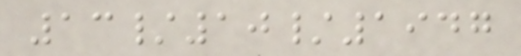13/10/1947
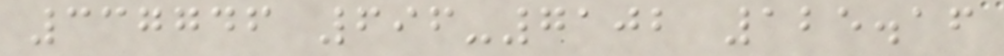337746 696-7102 125.16
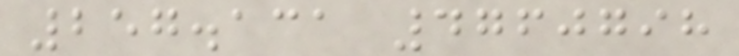257.131 4760798
